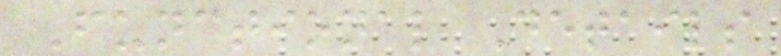Functional Details
